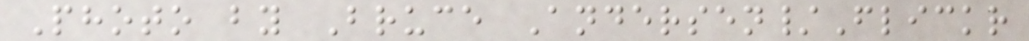Photo by Bruce Andersen/Flickr
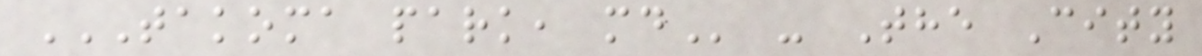TAKOMA PARK, MD - The City
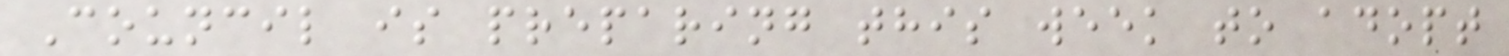Council is preparing this week to adopt
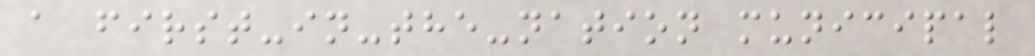a first-in-the-nation municipal
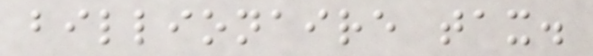billionaire tax.
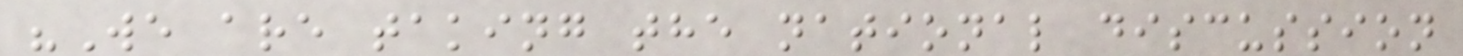"We are taking the national discussion
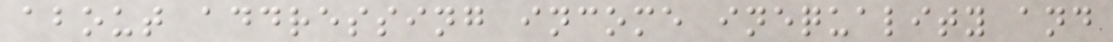about addressing income inequality and
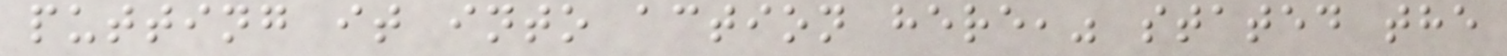putting it into action here," stated the
